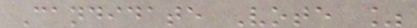Candidate Vote %
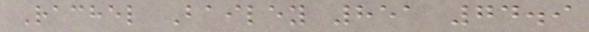Rachel Bailey 851 74.9
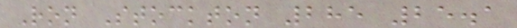Ron Stockton 285 25.1
